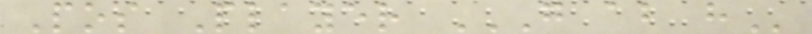Pos Player G AB H
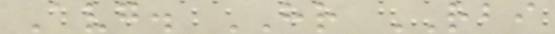Avg. HR RBI
